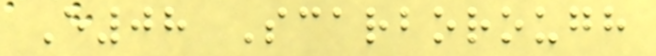E08 Scarborough
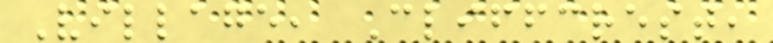Village, Cliffcrest,
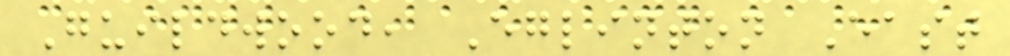Guildwood, Eglinton East
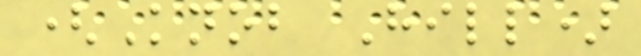(Knob Hill)
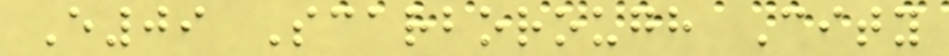E09 Scarborough City
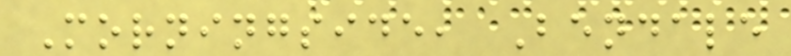Morningside, Bendale
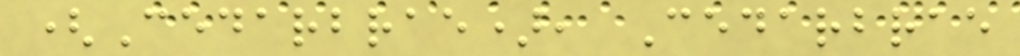(Cedarbrae), Cedarbrae
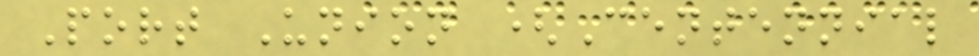Port Union (Centennial
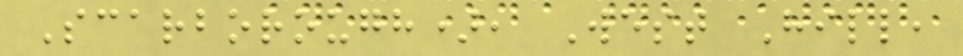Scarborough), West Hill,
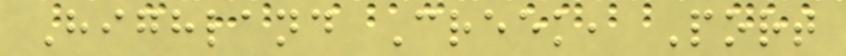Highland Creek, Port
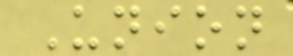Union
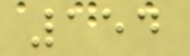154
